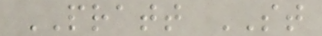PRATT ST
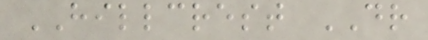HILLCREST DR
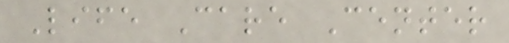Life Care Center
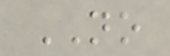NO
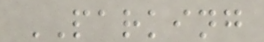PARKING
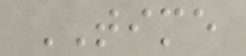TIME
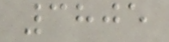3805
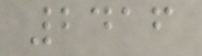2416
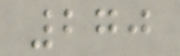270
